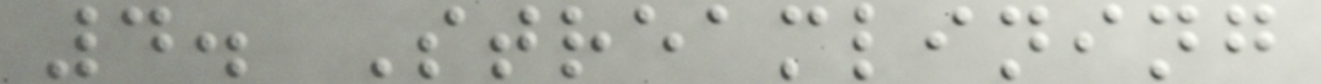4. Streamlining
